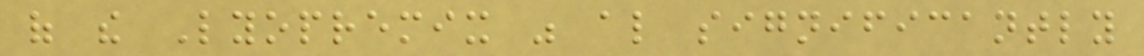of the Lyopremix was also significantly
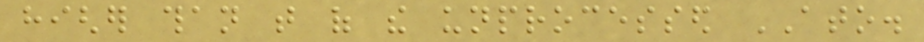higher than that of the unprocessed ATO.
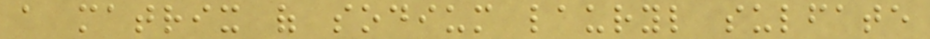a matrix of sodium lauryl sulfate
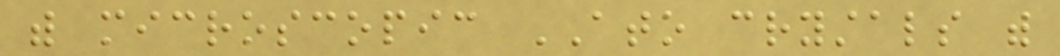with microscopic ATO crystals with
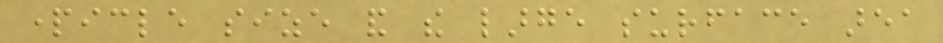particle size and the large surface area
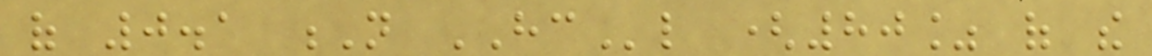of 0.1 N HCl (80% of the
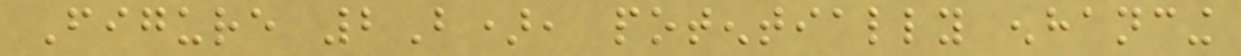Figure 2B), potentially enhancing
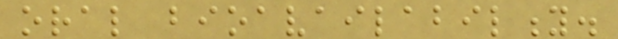oral bioavailability.
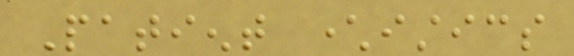Patient characteristics
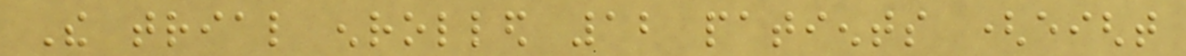The trial enrolled 12 patients (eight
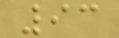93
